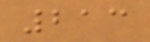213
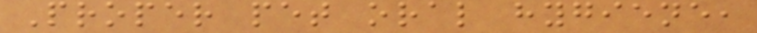Proper pet oral hygiene,
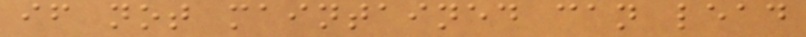if not maintained can lead
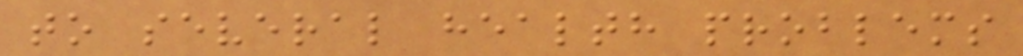to several health problems
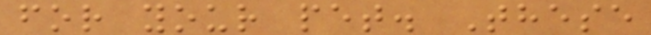for your pet. These
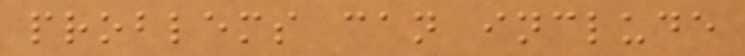problems can include
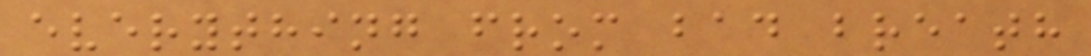everything from bad breath
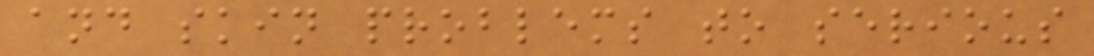and skin problems to serious
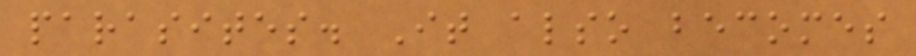parasites. It also becomes
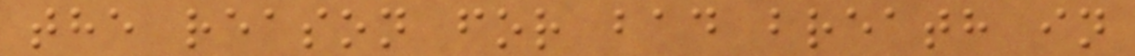the reason for bad breath in
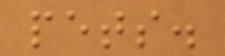pets.
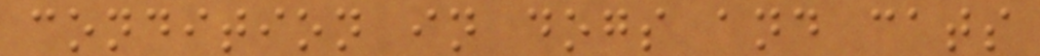condition in dogs and cats
